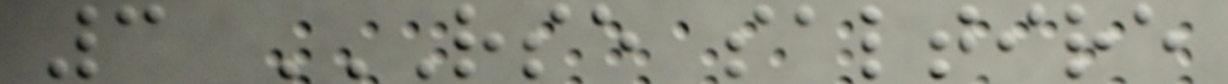3 RSE SALTIRE
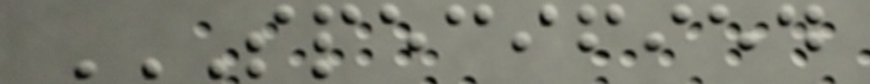SPECIFIED
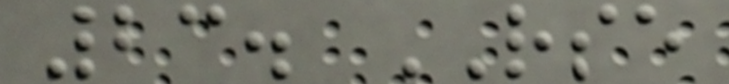23. RSE
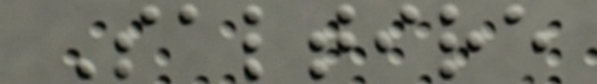Saltire
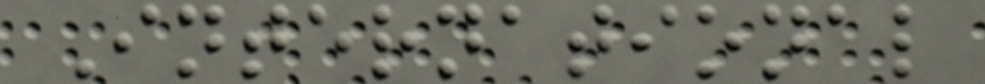International
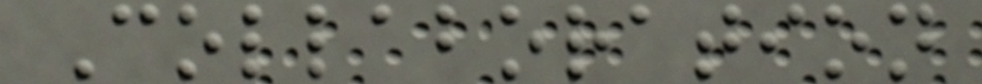Collaboration
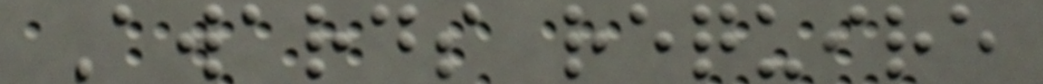Awards require
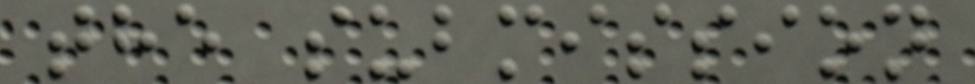the submission
